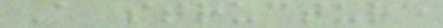A structure
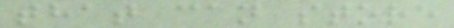that can store
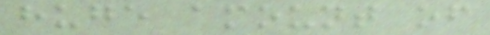huge amount of
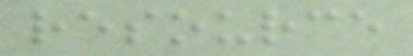resource
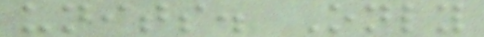units. Only
